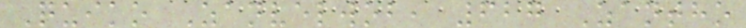Quiko Zanvelwob, 627 Zantho
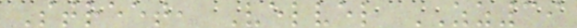Street, Velvel ZZ39
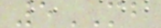5MB
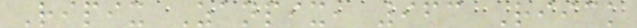Ripix Zanpix, 963 Riick
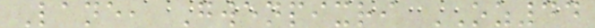Lane, Gwenpixri OZ44
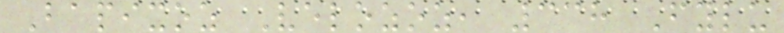Bapixoz Velozoz, 338 Fylu
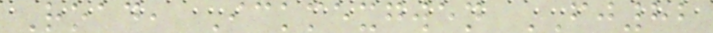Road, Ickmexgwen FJ82
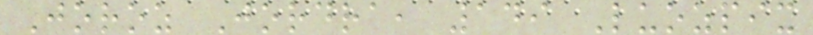Joroz Jordra, 149 Luozpix
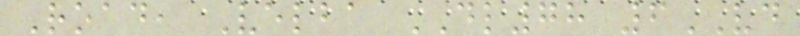Road, Velba DL78 6VD
